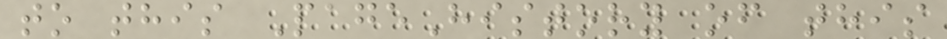to this PageHistory of this
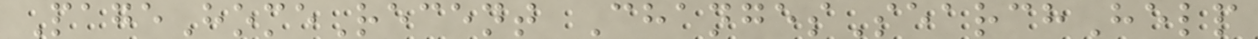PageHomeRecent ChangesSearchHelp
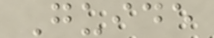Guide
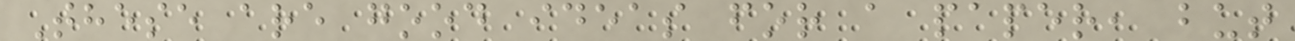These are good ideas for a paper, but
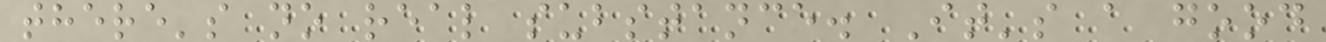there's no real substance. It's a good
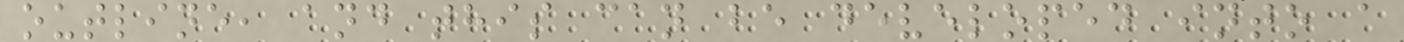outline, and this can be developed into a
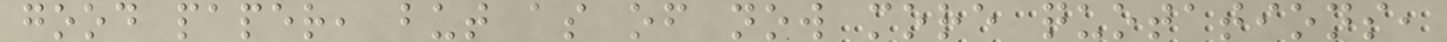good paper, but as of now more quotations,
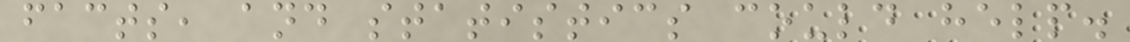facts, and statistics could help.
